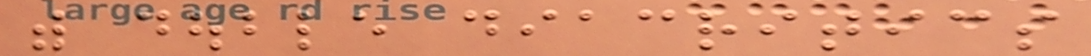with double diacritics
